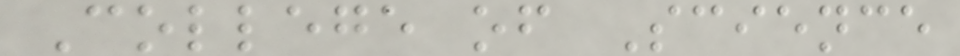College of Science
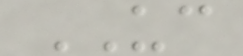UC
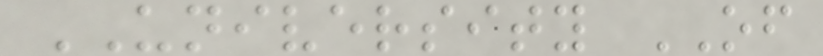UNIVERSITY OF
